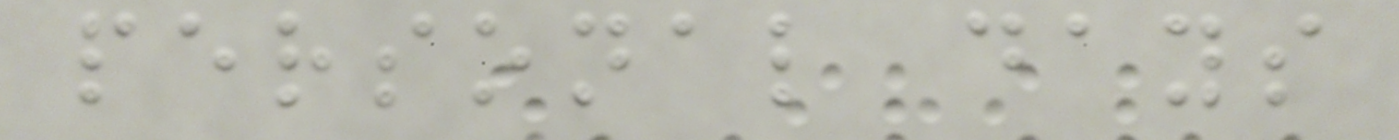personal days
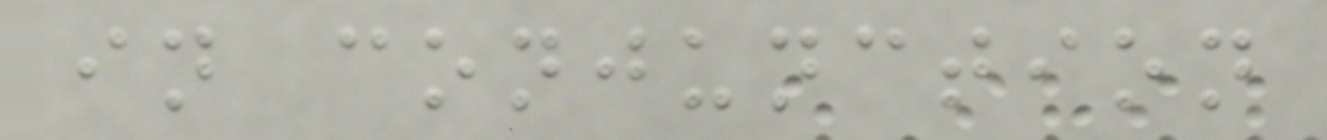in conjunction
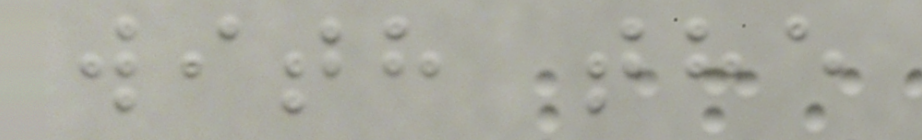with the
